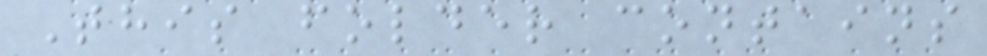This folder contains
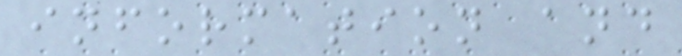information and
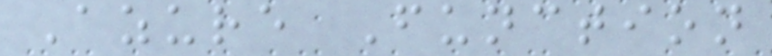Azure Function
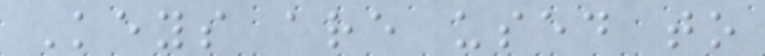Keys are used to
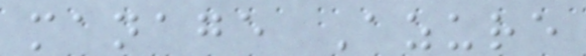manage Azure
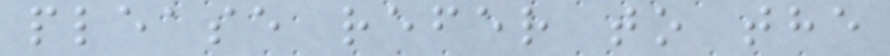please refer to the
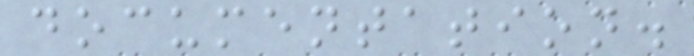documentation.
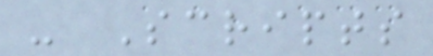- Scripts
